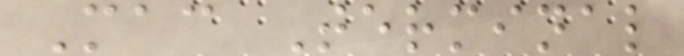Mac Terminal
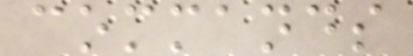commands
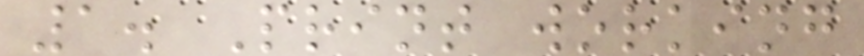1. Print working
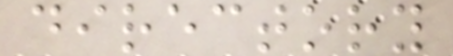directory
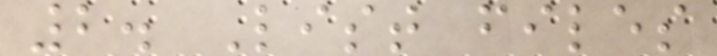2. List files
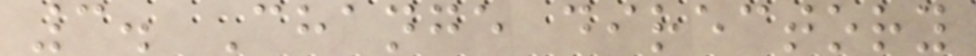3. Change directory
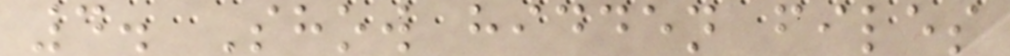4. Show hidden files
